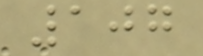107
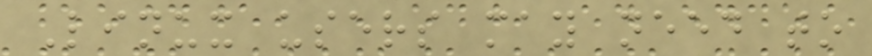Linux users may need to
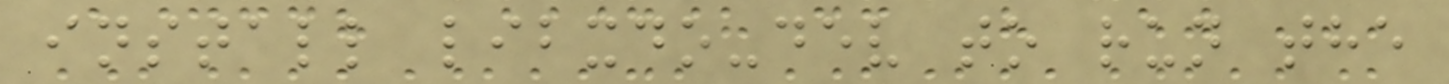install libxdo-dev to run the
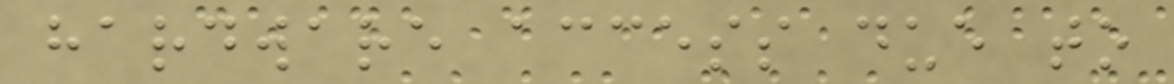hardware access due to
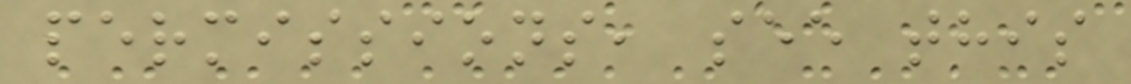permissions, see this
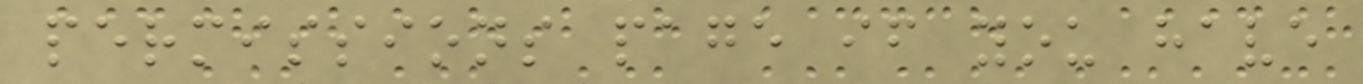permissions page if you have
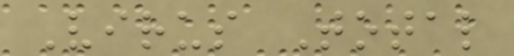Virus Total
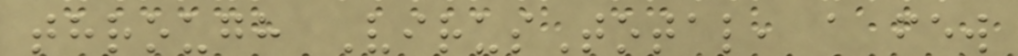through VirusTotal, a few
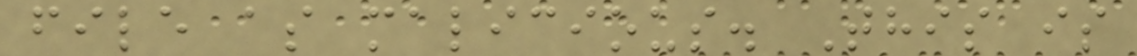file as malicious. This is
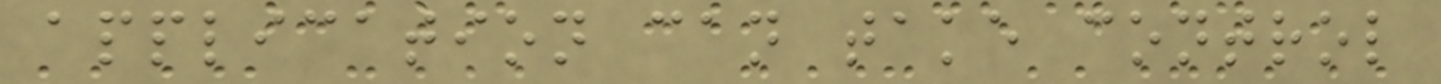application can take control
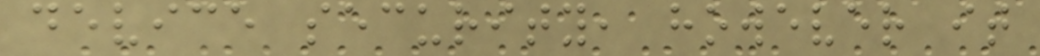device security, however it
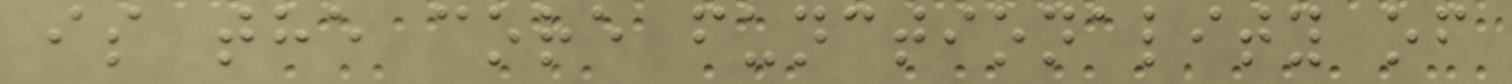is the core functionality of
